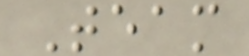Team
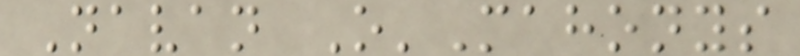Navan O'Mahonys
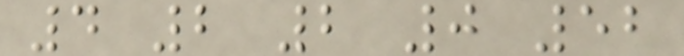4 2 2 0 52
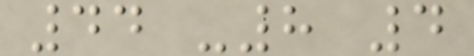44 -8 4
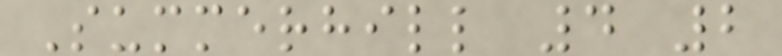Summerhill 4 2
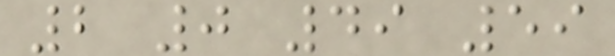2 0 49 59
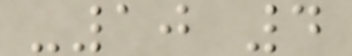-10 4
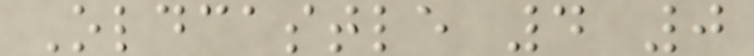Oldcastle 4 0
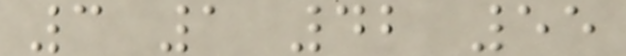3 1 42 55
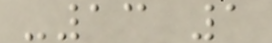-13 1
